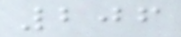206
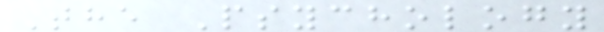The Psychology
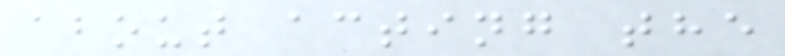about acting the
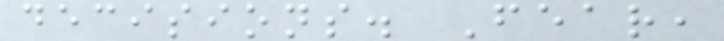decisions. Fear,
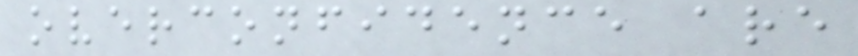overconfidence are
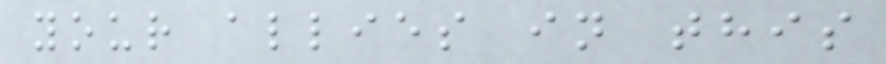your allies in this
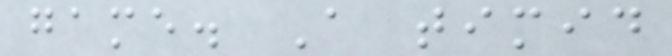game. A timid
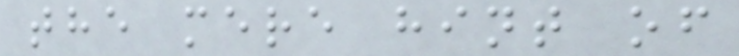the mere hint of
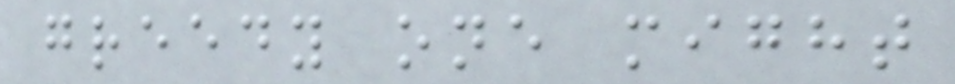greedy one might
